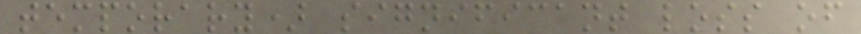temporary) significant loss of
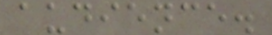audience.
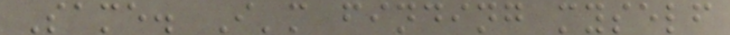Same. I'm finding myself
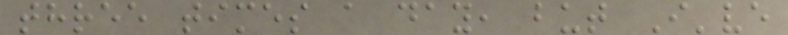three times a day, but I've
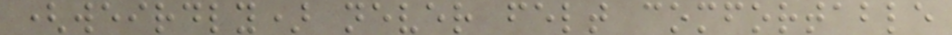(weirdly) never felt comfortable
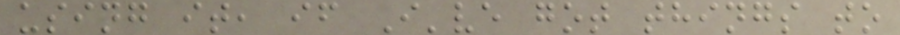using it, if I've got things to
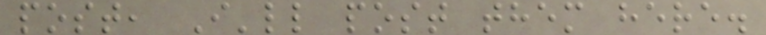post, I'll post them here.
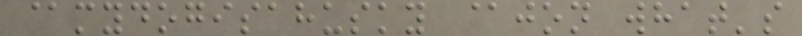@mydogisahusky @jon what's
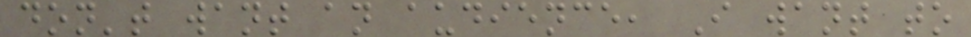don't want an audience, I want to
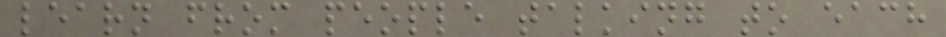learn from people talking to each
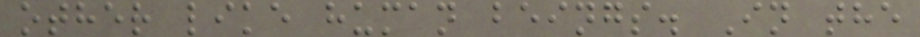other like human beings. In the
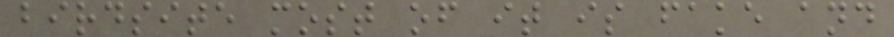birdsite most of it is fake and
